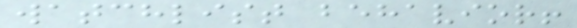watchlist behavior!
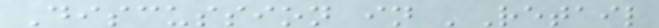Discussion in 'Retail
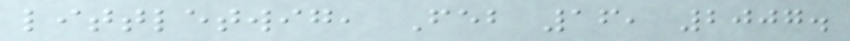littletwig, Feb 16, 2007.
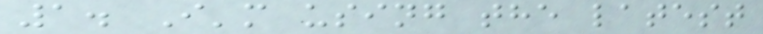1. I'm using the latest
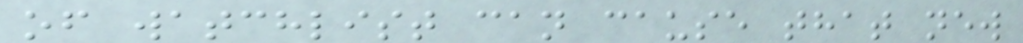of watchlist can cause that new
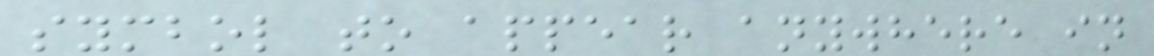symbol to appear anywhere in
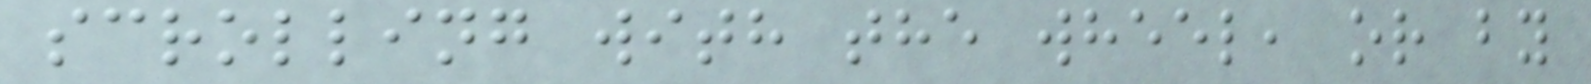scrolling with the wheel, or by
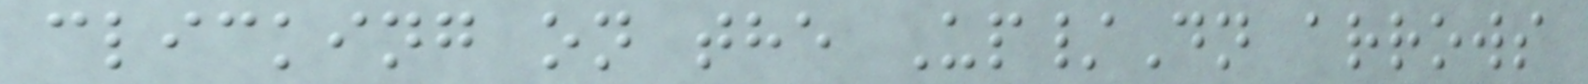clicking on the Up/Dn arrows
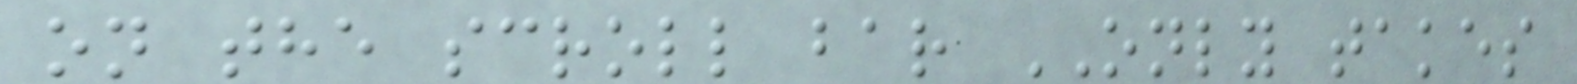on the scroll bar ONLY takes
